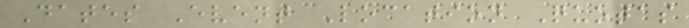Dates Event Location Quotas
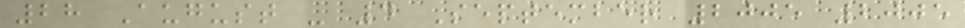28 August - 4 September 2005 2005
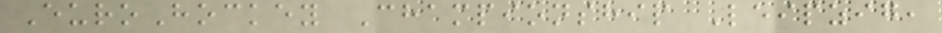EuroHockey Championship Leipzig,
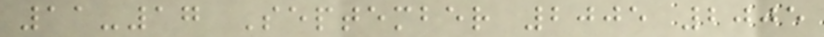11-17 September 2005 2005
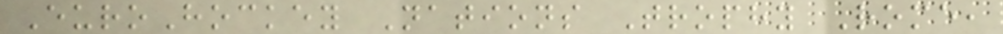EuroHockey Nations Trophy Rome,
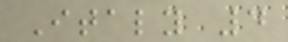Italy 4
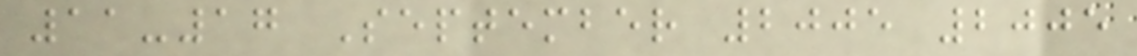11-17 September 2005 2005
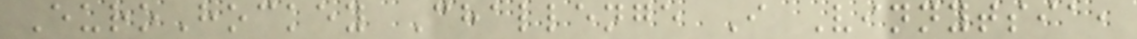EuroHockey Challenge I Vinnytsia,
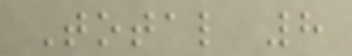Total 8
